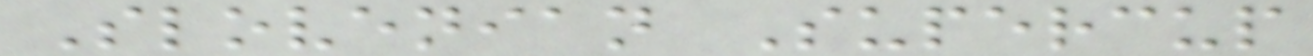Slovenian Supercup
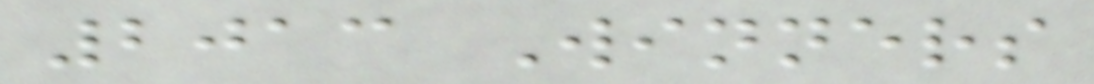2013 Winners
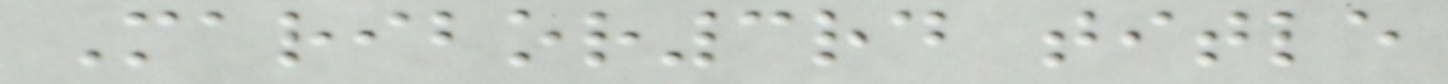Maribor3rd title
